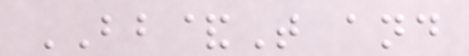BB&T and
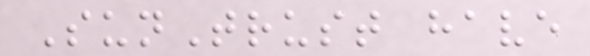SunTrust have
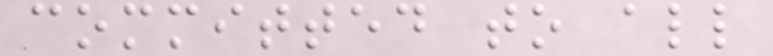committed to all
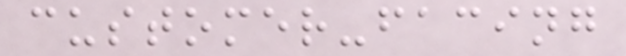customer-facing
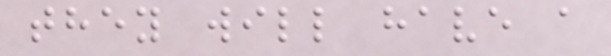they will have a
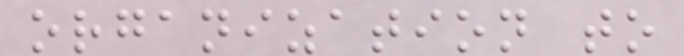organization to
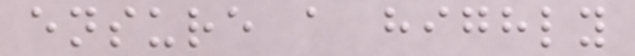ensure a highly
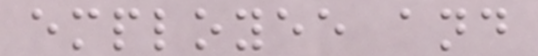employee and
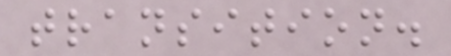transition.
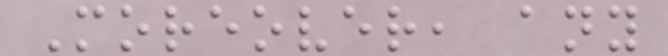Moreover, any
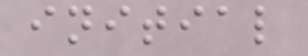initial
